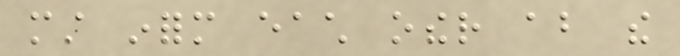must inform each other about the
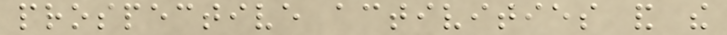prospective activities and the
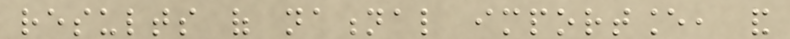results of national importance, and
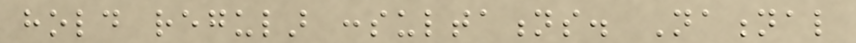hold regular consultations. National
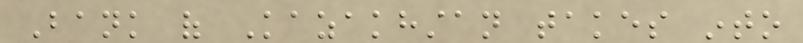Bank of Kazakhstan takes into
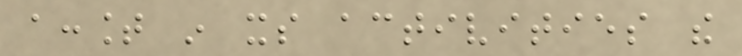account in its activities the
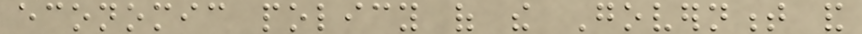economic policy of the Government and
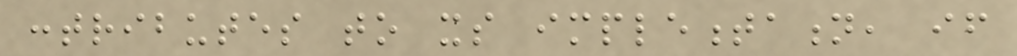contributes to its implementation, if
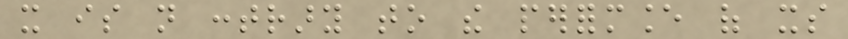it is not contrary to the performance of its
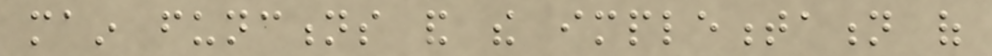main functions and the implementation of
